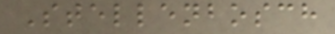Stellenbosch
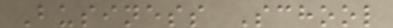Business School
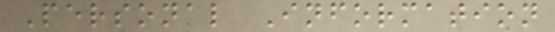Personal Information
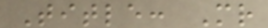Title: Mr
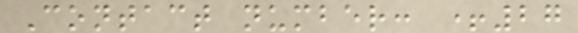Contact number: +27
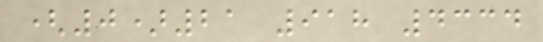(0)21 918 4334
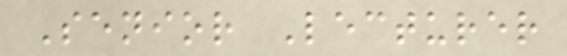Senior Lecturer
